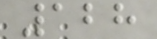128
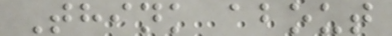Think about
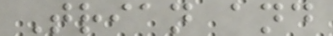Trian and
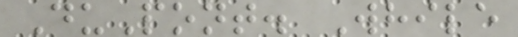DuPont. While
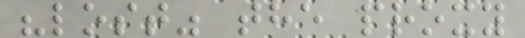"lost" the proxy
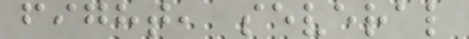fight, several
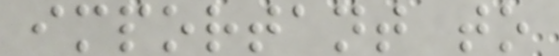important to
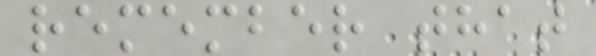remember that
